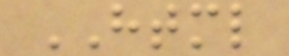HTML
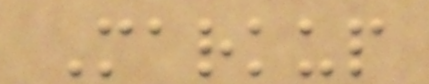Markup
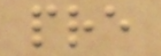pre
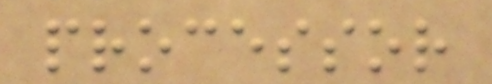processor
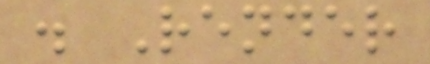. Render
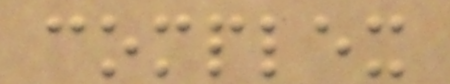complex
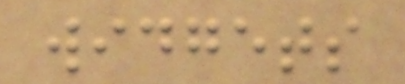widgets
